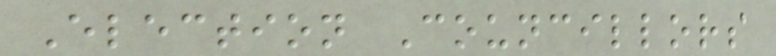Election Councillors
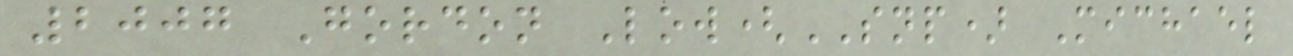2007 Gordon Low(SNP) Michael
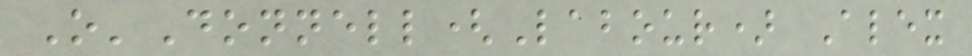O'Donnell(Labour) Alex
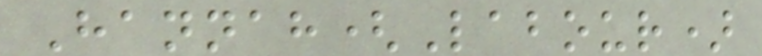Hannah(Labour)
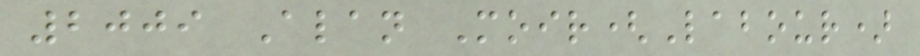2009 Alan Moir(Labour)
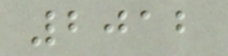2012
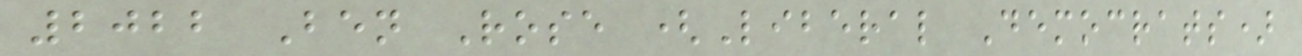2022 Ben Rose (Liberal Democrats)
